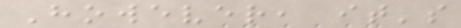However, it's
